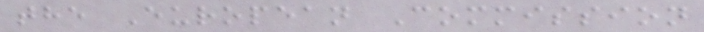the European Commission
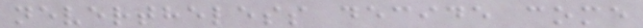nevertheless decide come
